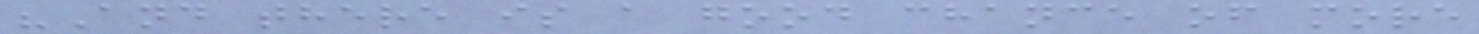"And there is a good chance of more
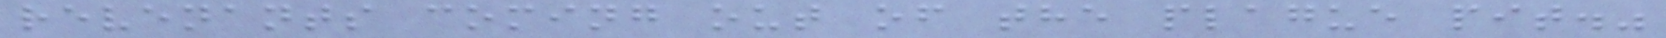revenants coming out of the plague pit."
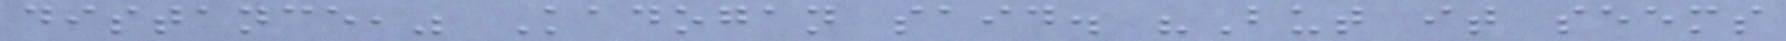distance," Kadogan said. "But it seems
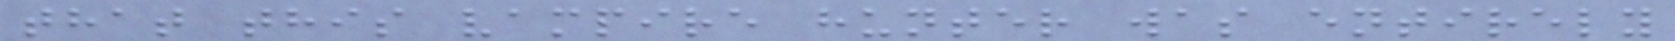that this vampire hunter was entirely
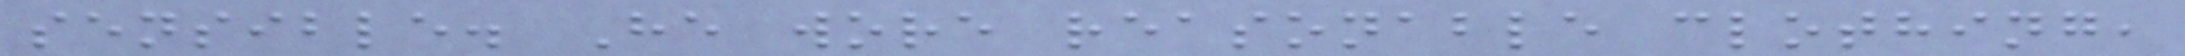sensible. He wore reasonable clothing,
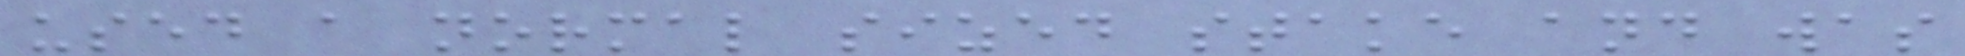used a normal sized stake and was
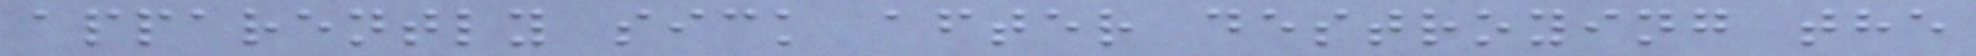apparently sick after destroying the
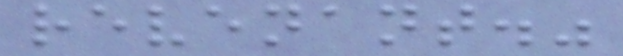revenant."
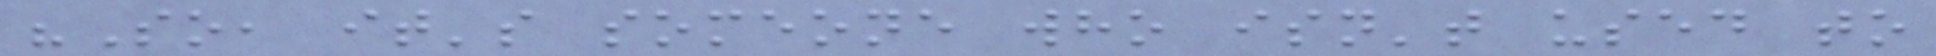"So, it's someone who isn't used to
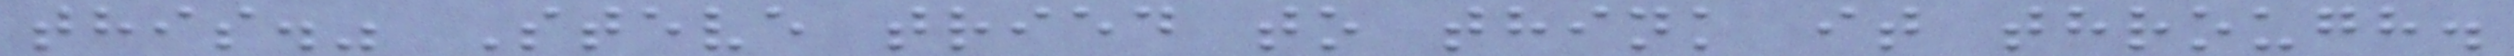this." Steve tried to think it through.
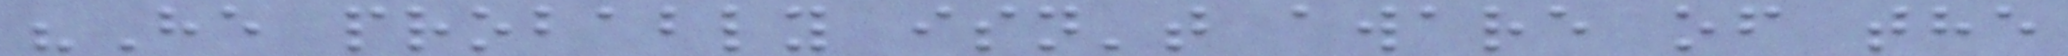"He probably isn't aware of the
